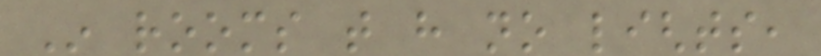In rooms that have no lights,
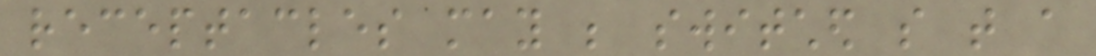receptacles may be switched so that a
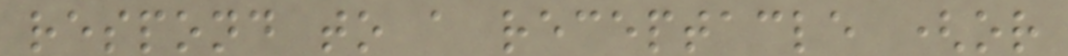respond to a receptacle (or
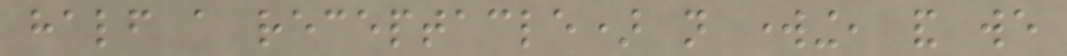half a receptacle) not working, and we
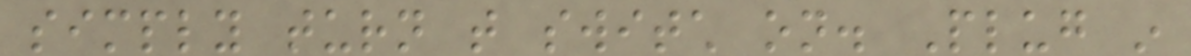simply turn that switch on. Plug in
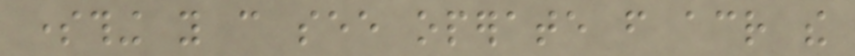something you can see operate from across the
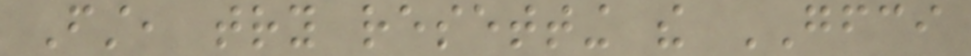First, try resetting the GFCI
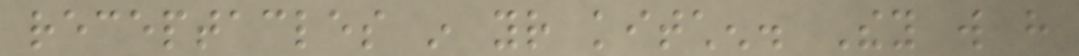receptacles in your kitchen. They will have
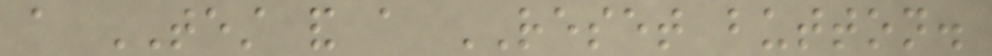a TEST and a RESET button.
